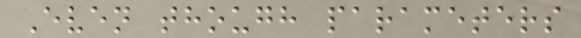Even though parameters
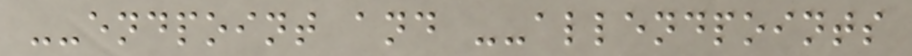--endpoint and --allendpoints
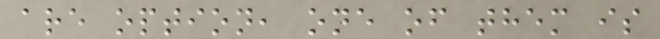are option, one of them is
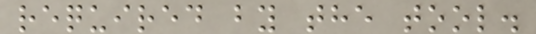required by the tool.
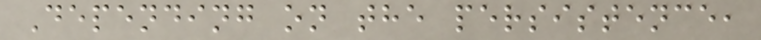Depending on the persistence,
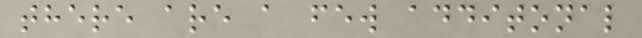there are a few additonal
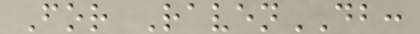For RavenDB:
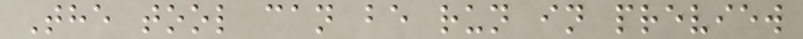The tool can be run in preview
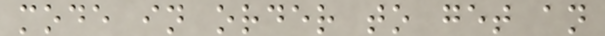mode in order to get an
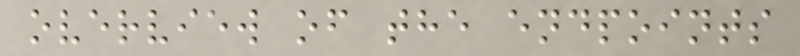overview of the endpoints
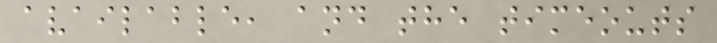available, and the timeouts
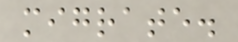migrate.
